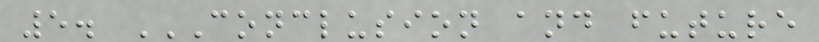5. CONCLUSION AND FUTURE
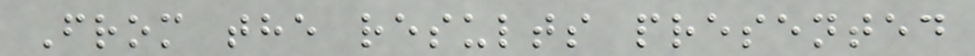From the results presented
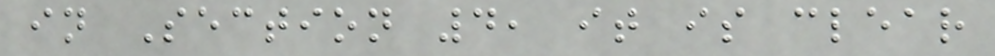in Section 4, it is clear
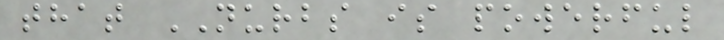that NURBS is powerful
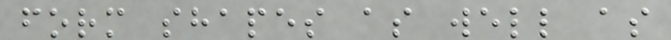form shapes as well as
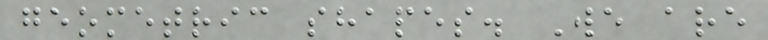geometric shapes. We are
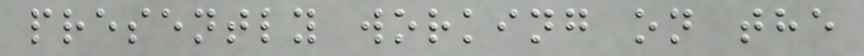presently working on the
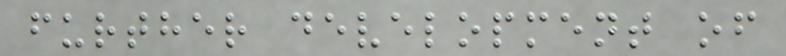further development of
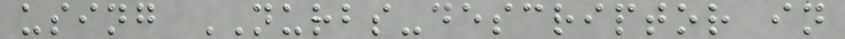using NURBS-descriptor in
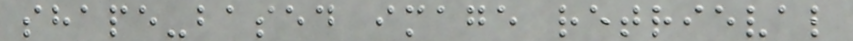shape-based image retrieval
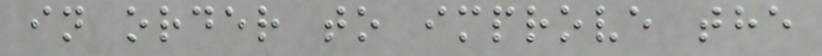in order to improve the
